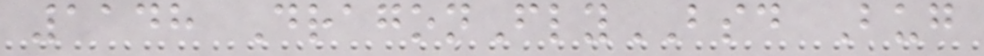1148 DragonFlyBSD Bug
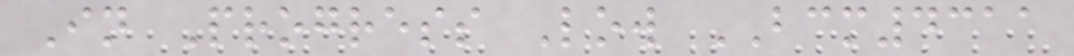In Progress Low BCM4311
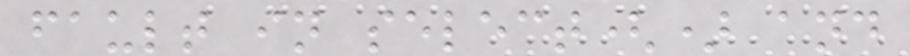fault in select() and
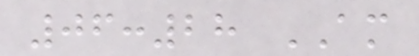06:28 AM
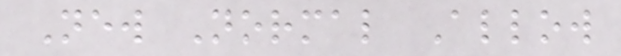New Normal Allow
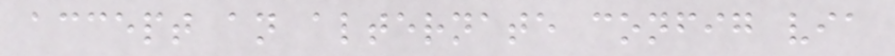accept an alternate config via
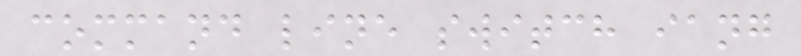command line switch iang
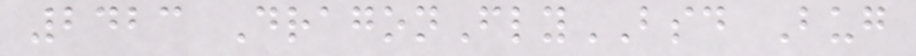2423 DragonFlyBSD Bug
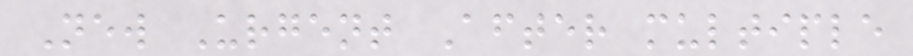New Urgent After multiple
